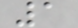1
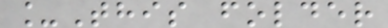_This folder
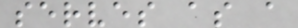serves as a
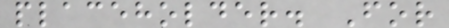placeholder. For
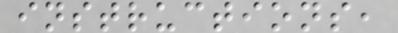instructions,
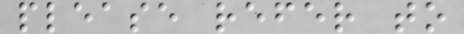please refer to
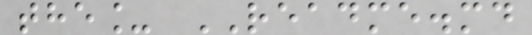the_ README.md
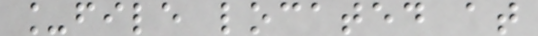_file located at
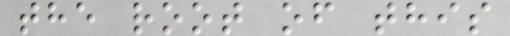the root of this
